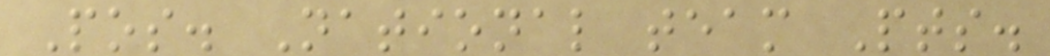Pos. National team Pts.
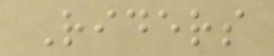Riders
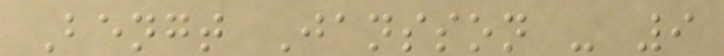Bengt Jansson - 9
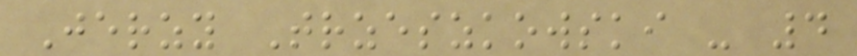Jerzy Trzeszkowski - 4
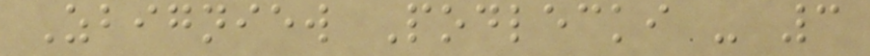Zbigniew Podlecki - 3
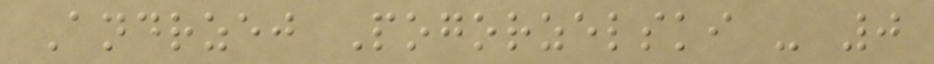Andrzej Pogorzelski - 0
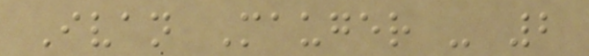Ivan Mauger - 2
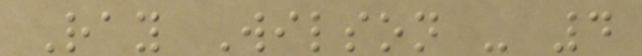Ray Wilson - 4
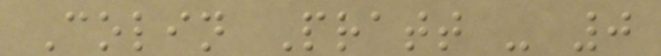Colin Pratt - 0
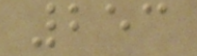253
